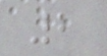2
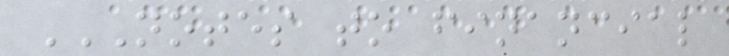NOTES TO FINANCIAL
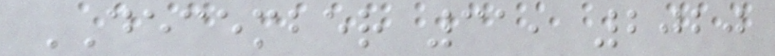DECEMBER 31, 2020
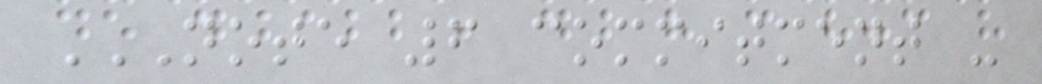NOTE 6 COMMITMENT -
